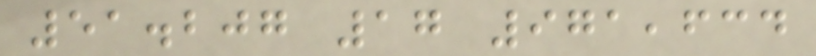51.207 17 971,634
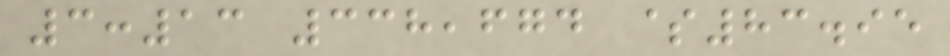3:13 338,674 $83.95
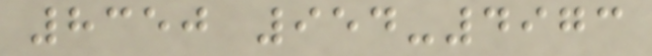8350 954-4973
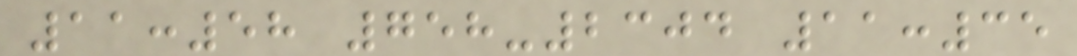11:58 758-2304 11:35
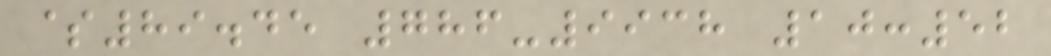$89.45 786-9938 10:52
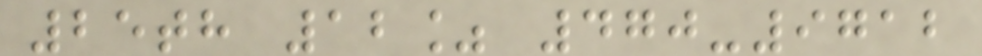25th 12% 470-9712
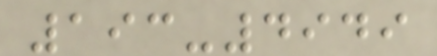193-4949
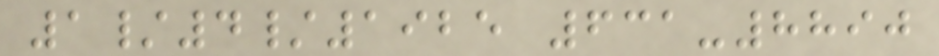1/4/1925 631-8890
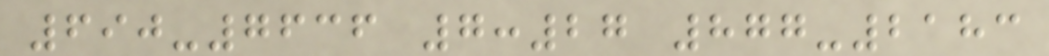690-7636 7:27 877-2183
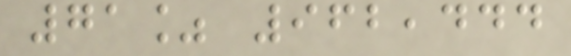71% 962,444
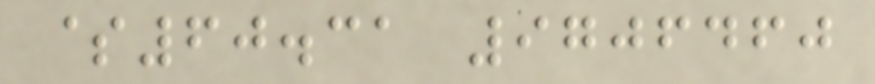$60.31 9706460
